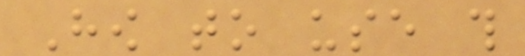How to use this
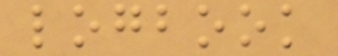logbook
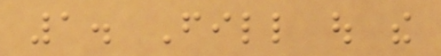1. Fill out the
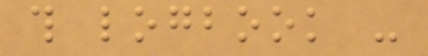this logbook -
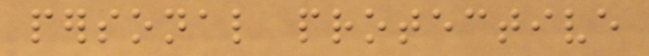personal protective
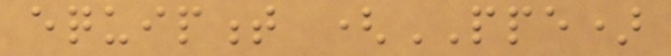equipment (PPE)
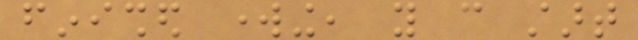finished working, you can start
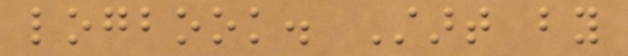logbook. Start by
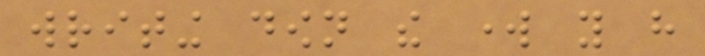writing down the work you have
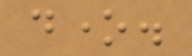done.
